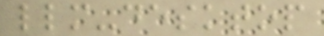llm-desktop
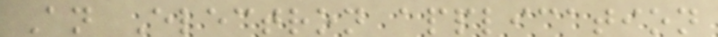An Electron application
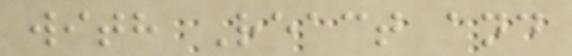with React and
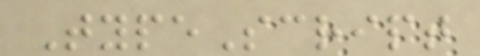TypeScript
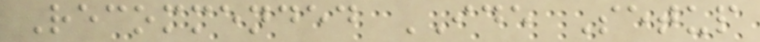Recommended IDE Setup
